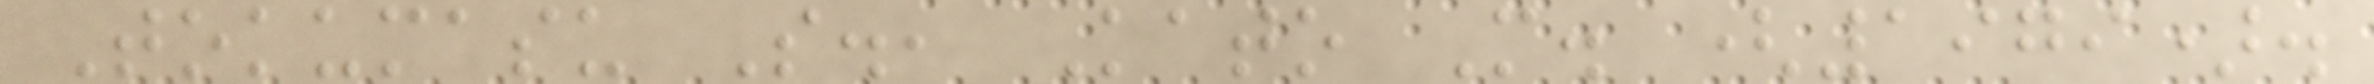Tokumasu S., Kato M. (1979).
